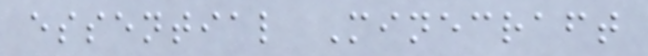essential Minecraft
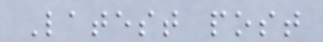Latest post
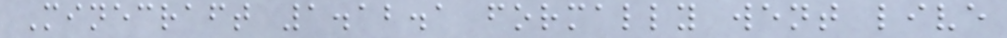Minecraft 1.12.1 formally went live
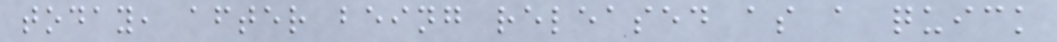today, after being released as a quick
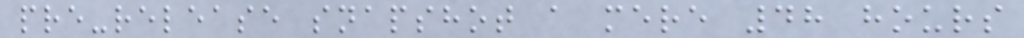pre-release snapshot a mere 48 hours
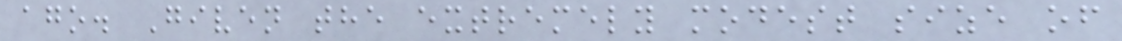ago. Given the extremely modest size of
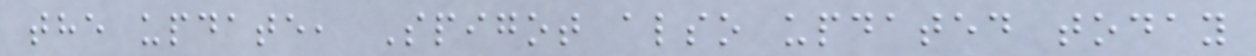the update, Spigot also updated today
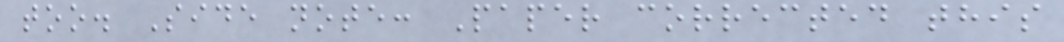too. Side note: Paper corrected this
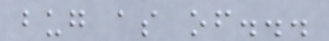bug as of...
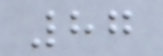87
